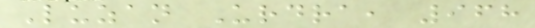Luzan Urdra, 968
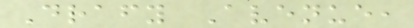Drafy Avenue,
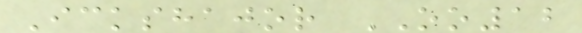Ickshajor OO12
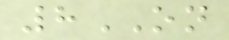8ON
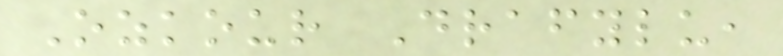Ozkour Drafylu,
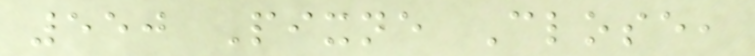550 Pixne Close,
